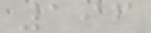196
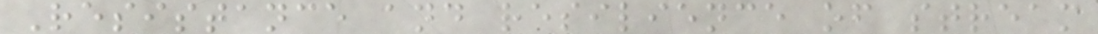Resistance and resilience of stream
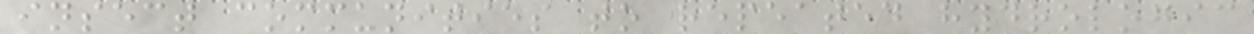insect communities to repeated hydrologic
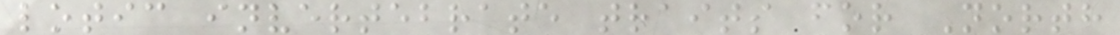lotic invertebrate traits for North
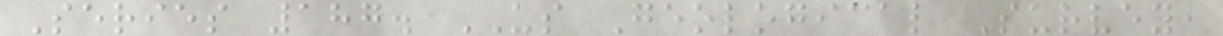Series 187. US Geological Survey,
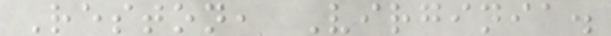Reston, Virginia.
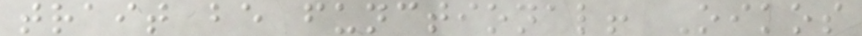trait be functional! Oikos
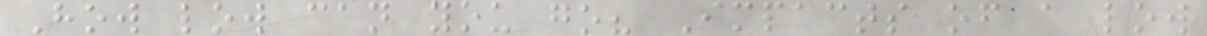How low can you go? Impacts of a low
